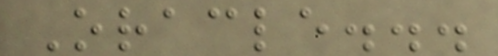Oracle...
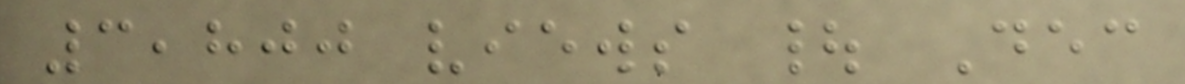3,800 views | Dec
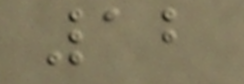12
